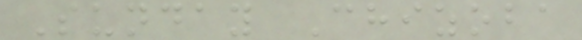Sunday Chizoba
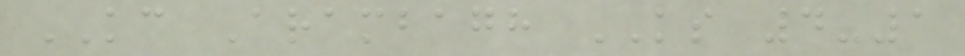KC Arambagh KS 4-1
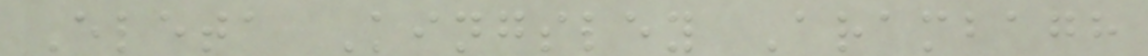Eleta Kingsley Arambagh
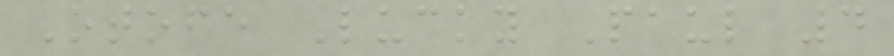Otofe Lucky Paul 4
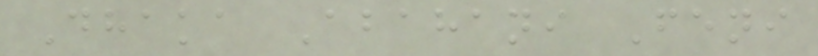Dhaka Abahani Feni
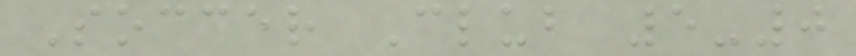Soccer Club 5-0
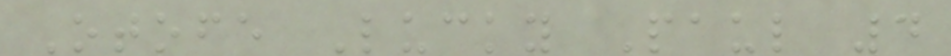Otofe Lucky Paul 4
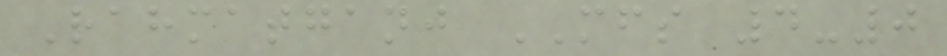Rahmatganj MFS 4-0
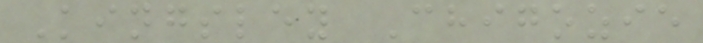Kingsley Chigozie
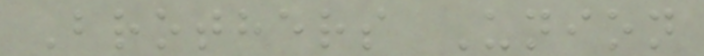Brothers Union
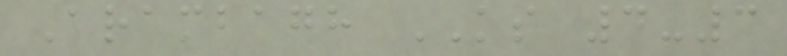Arambagh KS 4-3
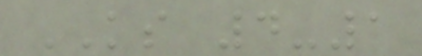KS 4-1
